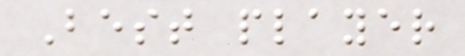Best player
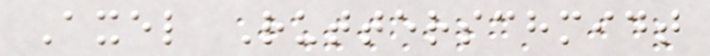Axel Rutterschmidt
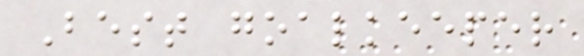Best goalkeeper
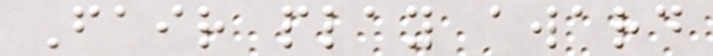Fair play award
